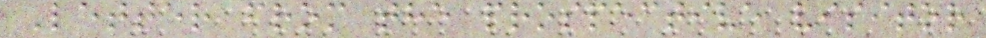Letter from the prospective visitor
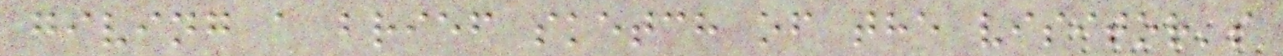giving a brief sketch of the visitor's
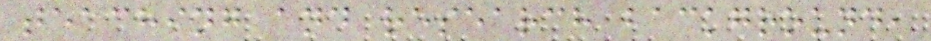teaching and research background,
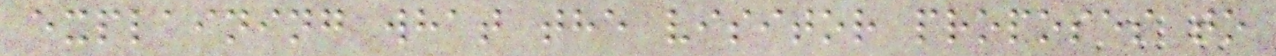explaining what the visitor proposes to
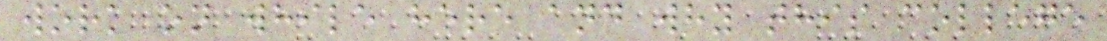work on while here and why this college
